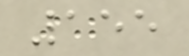155
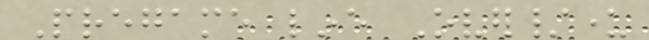Pregame line Over/under
